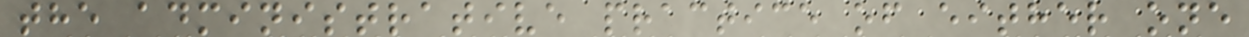the administrative practice of either one
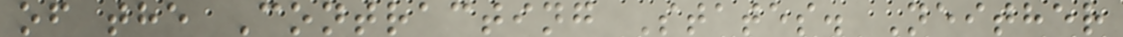of the Contracting States. Neither
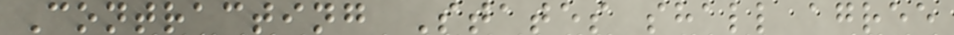Contracting States shall agree
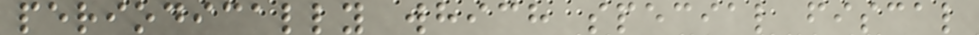periodically which special fiscal
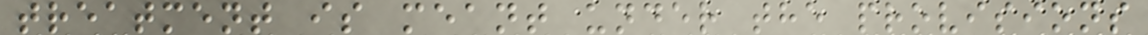treatment is meant under the provisions
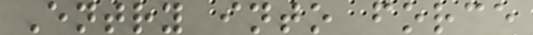Entry into force
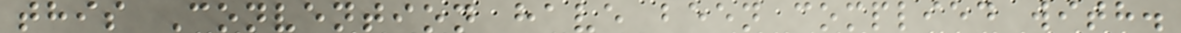this Convention have been complied with.
